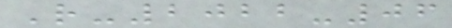R-2022-06
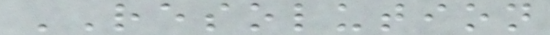RESOLUTION
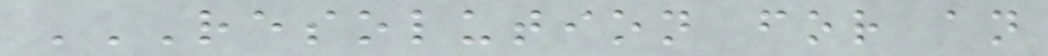RESOLUTION FOR AN
